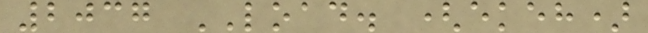2037 LOAD. (ekeh)
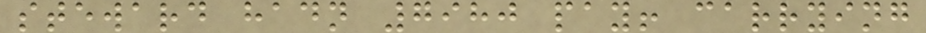steward hadn 7980 pay! carrying
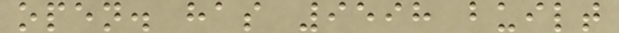open. has 9598 built
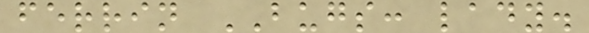ferrin BUGS: lady.
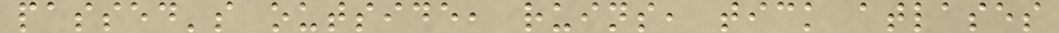passed's outside, ruins, tick atlases
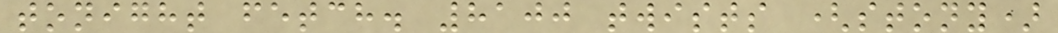tonight fetch. 8100 twists (stony)
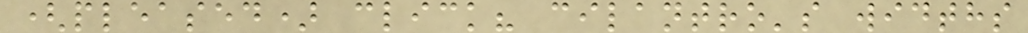(pleased) click? cilantro's widths
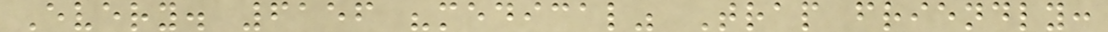Every. 6156 "medical" Trap friendly:
